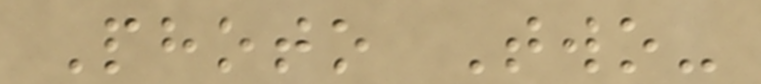Photo Two-
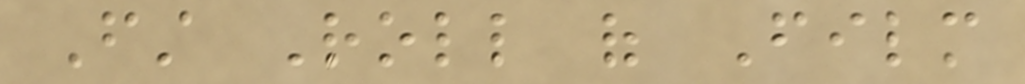First Roll of Film
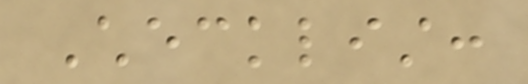Checklist:
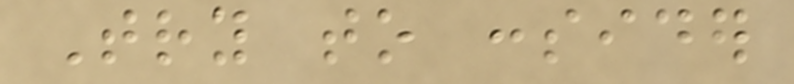Try to consider
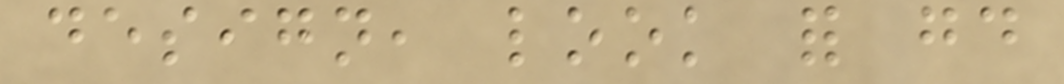design, look for good
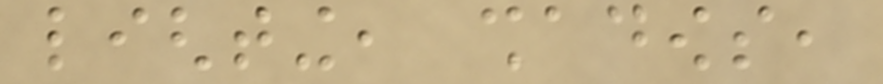lighting, shadows,
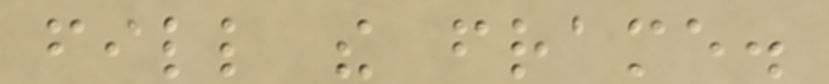fill the frame.
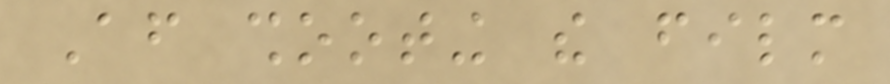After shooting the film
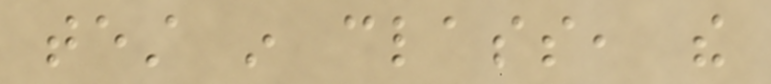test in class, the
